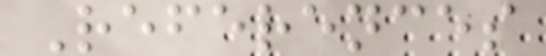References
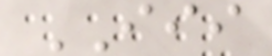III
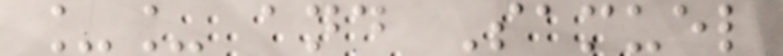__ and Samuel
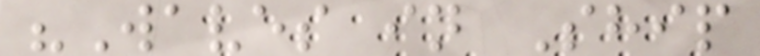"Waves in Ship
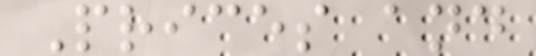Prices and
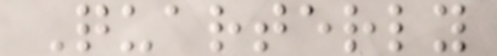Quarterly
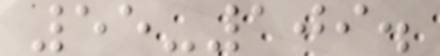55-109.
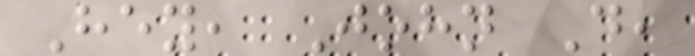Hey, John D,
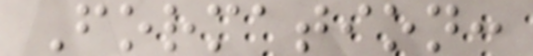Formation:
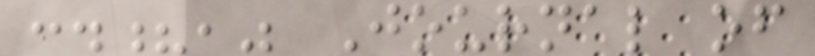:.?," Journal of
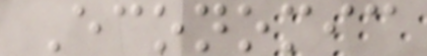Economic
